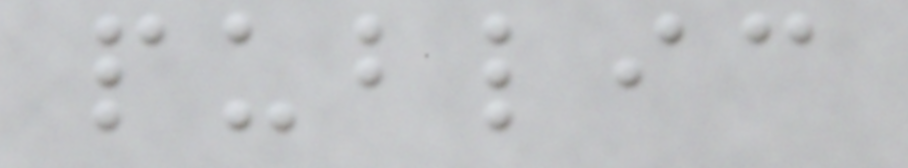public
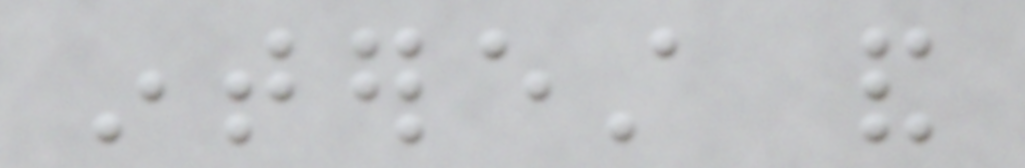interest and
